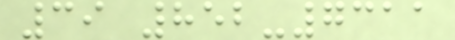39 852-7311
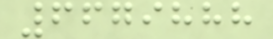6679888
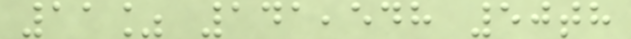11% 141,548 50th
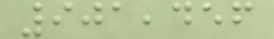901,456
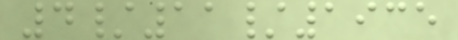4/11/1935
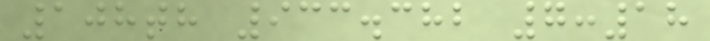108th 933.382 7:18
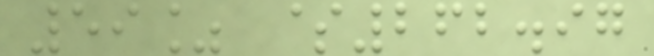59% $262.97
